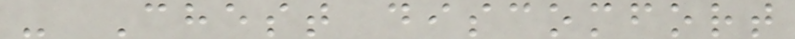- Chest discomfort
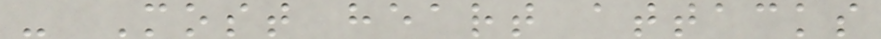- Most heart attacks
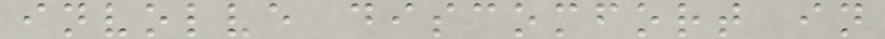involve discomfort in
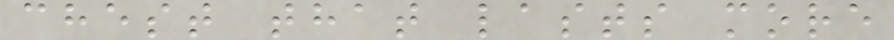chest that lasts more
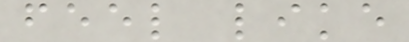feel like
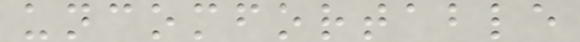uncomfortable
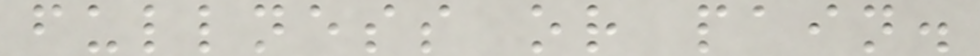fullness or pain.
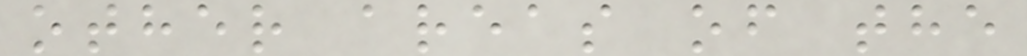other areas of the
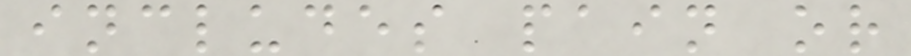includes pain or
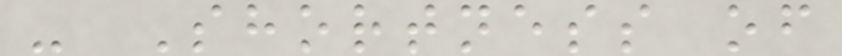- Shortness of
